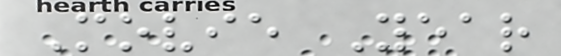Movie Year
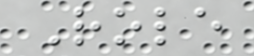Role
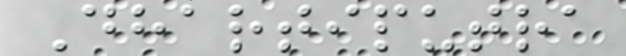Dhartiputra
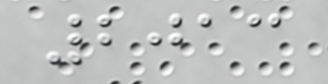2013
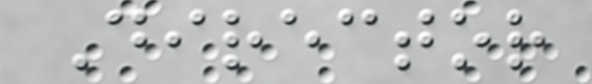Director
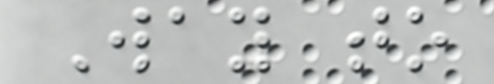Way to
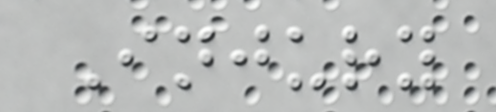Injury
